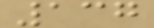137
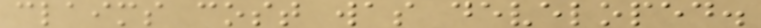claims cost was developed.
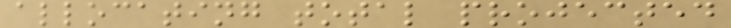allocating total projected
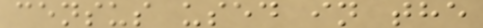census used in the
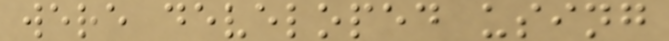were developed using
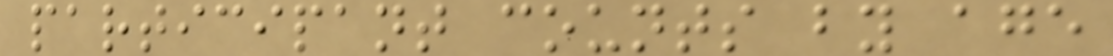participant counts by age
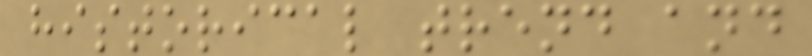historical trend and
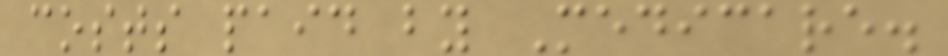costs paid by Medicare.
